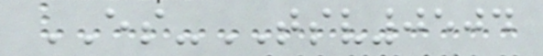ES-TSV0504
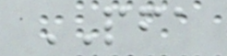PFA
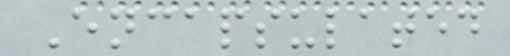Encapsulated
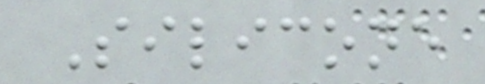Silicone
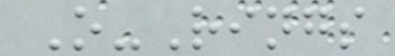O-Rings
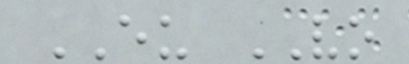EU VO
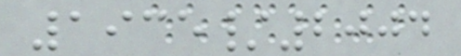1935/2004
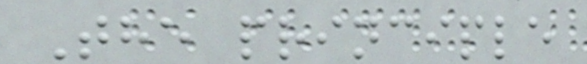The principle
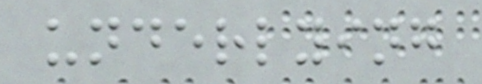underlying
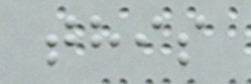this
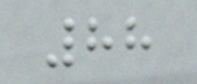88
